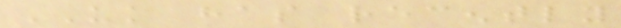UK has recently
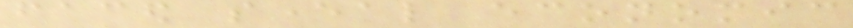faced several economic
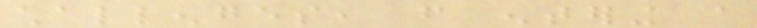challenges, from entering a
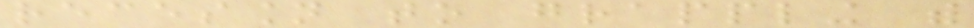recession to grappling with
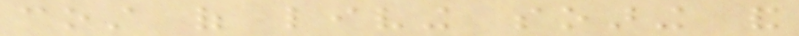cost of living soaring and
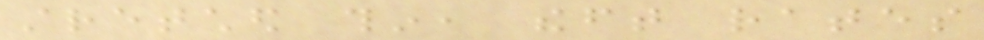stretched thin, theft rates
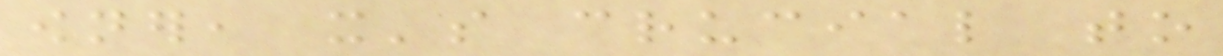owner, it's crucial to
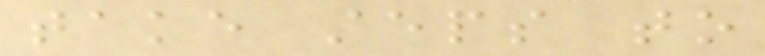take steps to
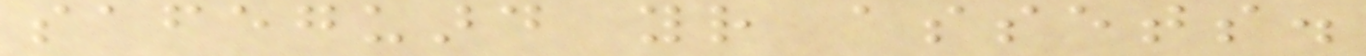safeguard your assets.
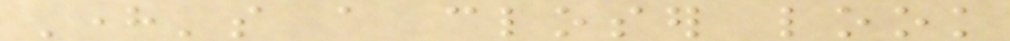Here's a closer look
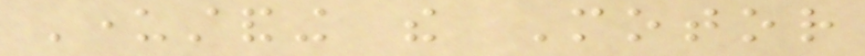Understanding the Motor
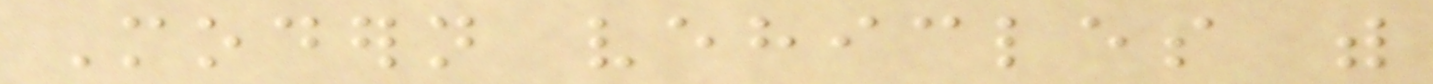Modern vehicles with
